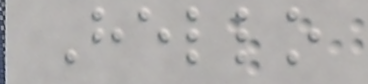Hello
